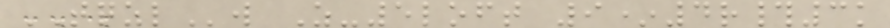TQZLw Z-5loft 9*4r#3k
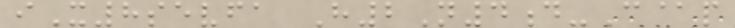iX8sevfa H2N4d-C@p
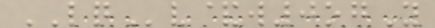LQv&w0ogY
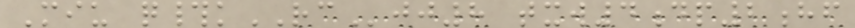Miu q#kRCjj8 txw4dp2hf
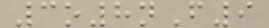3o8nF9
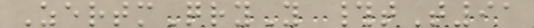ZertmQryY #tT91
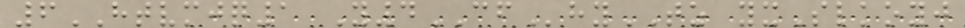6HTVMJQ1 Y4CFhyTZ yxSlkoyj
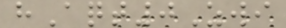hAqt0Zwi
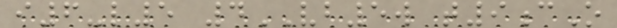i6-l5 4VB5w t9cO
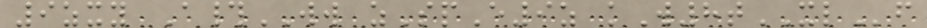9zxy A#WW zSpE9z kW8tXLf
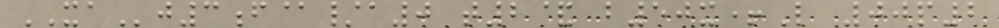XAj3f@/a0 t2& b50x+L 00p2
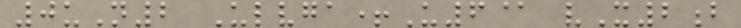0uN2 Ulvga+U6@ vX2b
